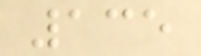135
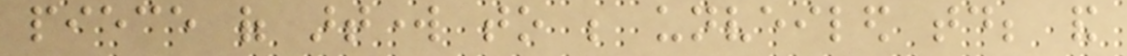piece of artwork to be unveiled today; and
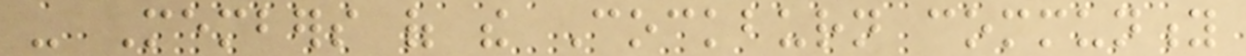- Members of the Cockburn community
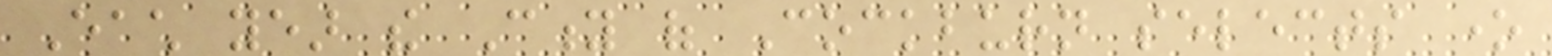Each year the City of Cockburn selects one
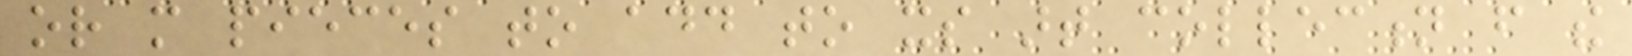or more pieces to add to its art collection from the
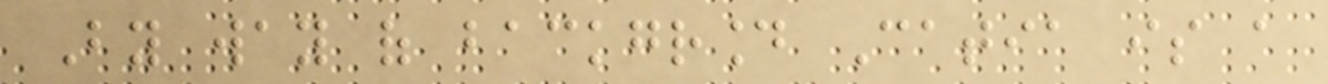By way of background Catia is a
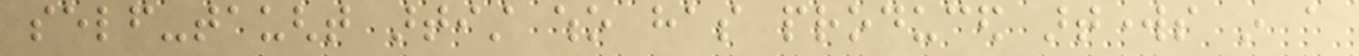self-taught artist who has produced artworks in a
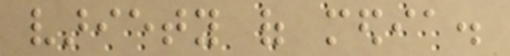variety of media.
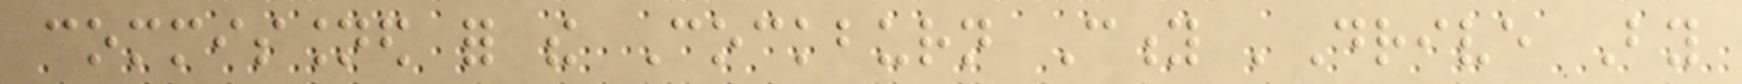commissioned for the Cockburn City 'Drive By
